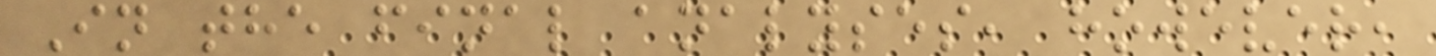In the final analyses, however,
